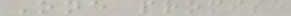One promise
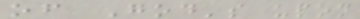of God's upon
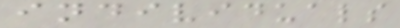individuals
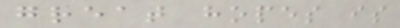great hopes is
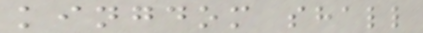kingdom shall
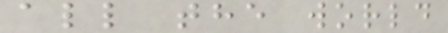all the world
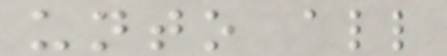unto all
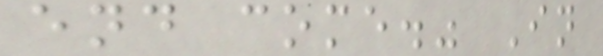end come." In
